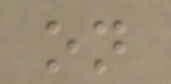on
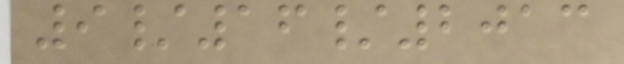9/16/2013
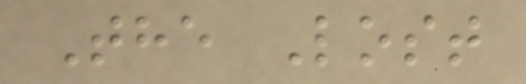The Lost
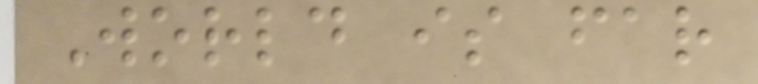World is far
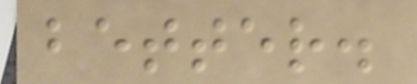better.
